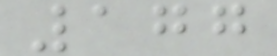177
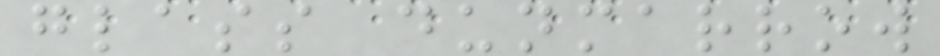glass dunmarrow
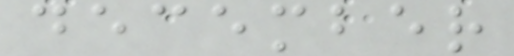december
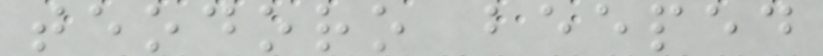teodoro beeped
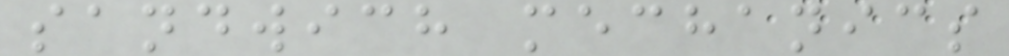sandwich mechanics
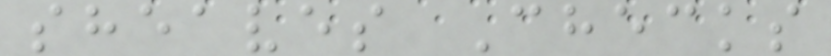sheaves Checks
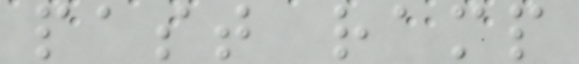past ramp
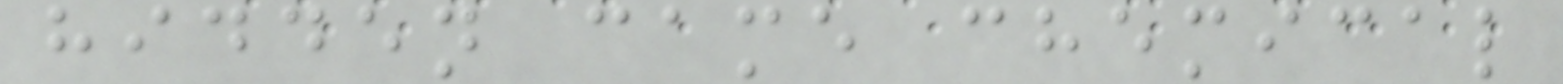hidden came chemical
